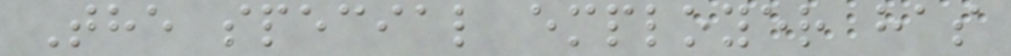The special employer has
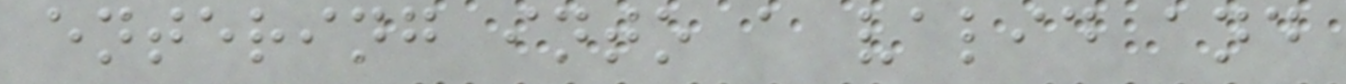entering into a valid and
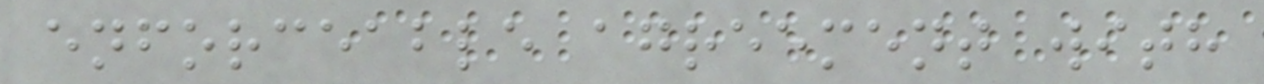enforceable agreement with
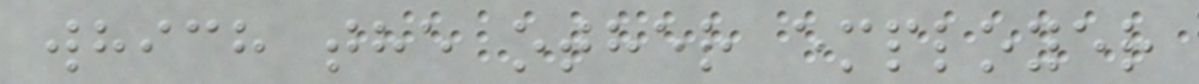which the other employer
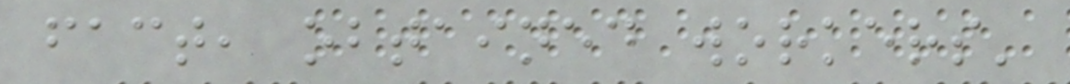fact, obtained workers'
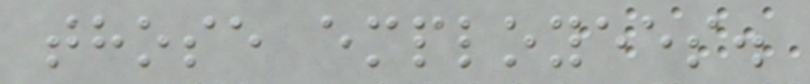those employees.
